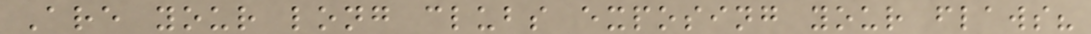Are your long clubs exposing your flaws?
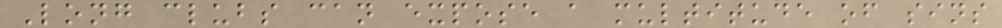Long clubs can expose a multitude of sins
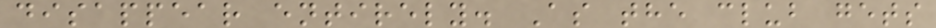disappear entirely. As the club gets
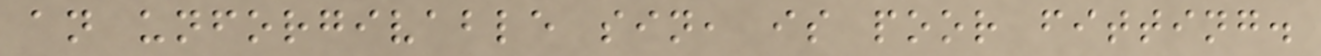an unforgivable sin, is poor fitting.
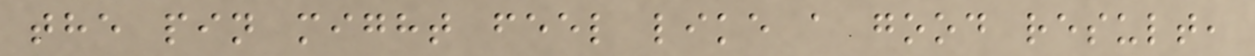the pin might feel like a good result,
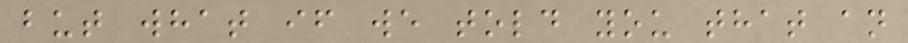but what if we told you that an
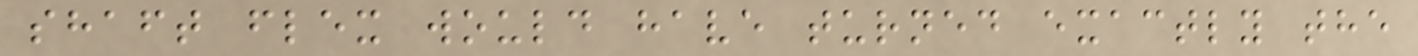shaft flex would have turned exactly the
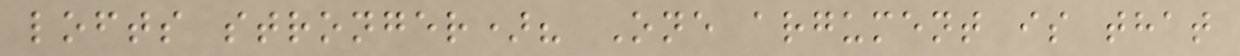lofts stronger)? One argument is that
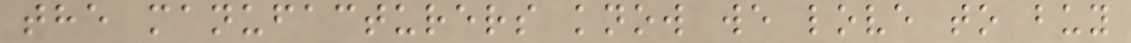the manufacturers know we love to buy
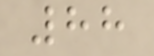88
